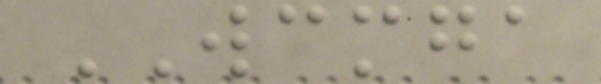WCMGA
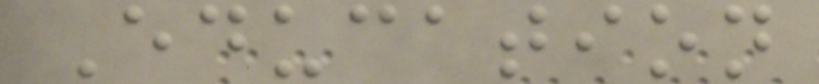Education
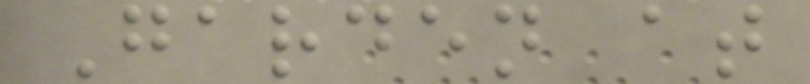Garden at
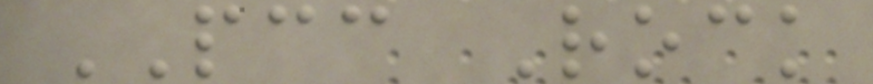PCC Rock
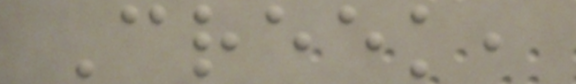Creek,
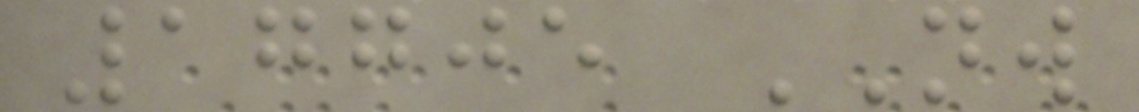17705 NW
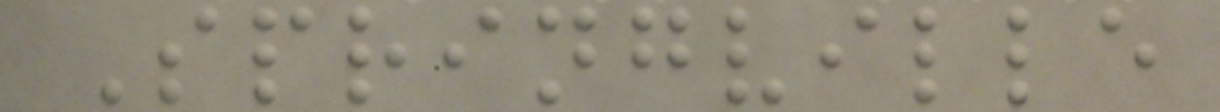Springville
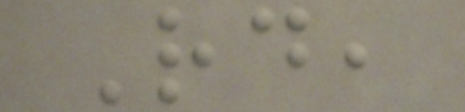Rd,
